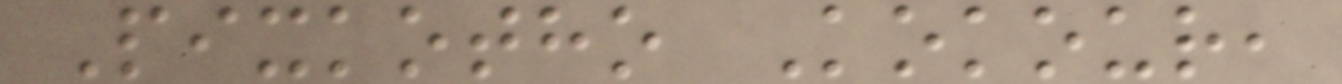Pixkotho Kokour,
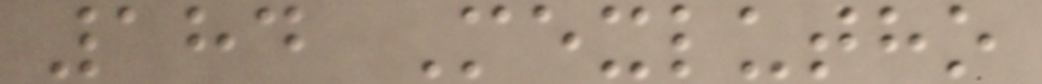184 Mexlutho
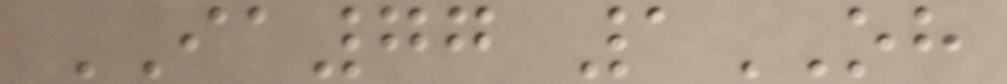IA77 1OH
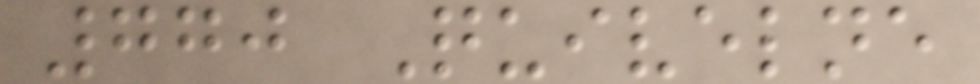770 Quivelne
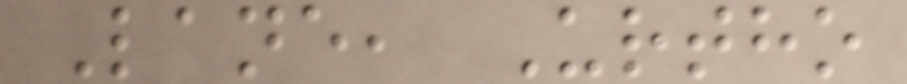Lane, Urtho
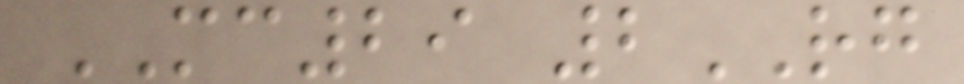MC29 2RG
